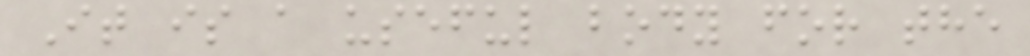It is a useful body for the
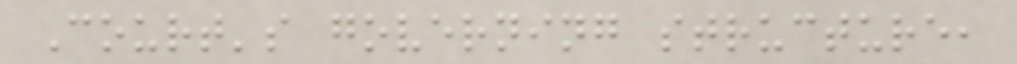Court's governing structure,
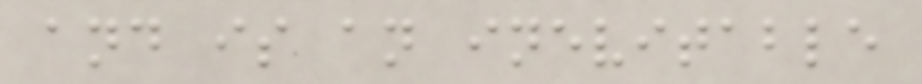and is an inevitable
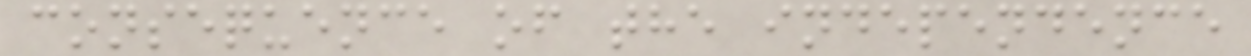consequence of the independence
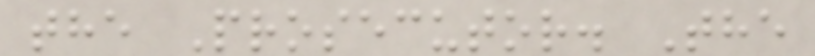the Prosecutor. The
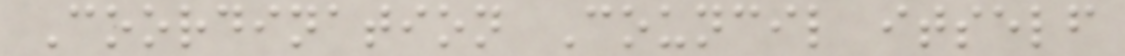Coordination Council itself
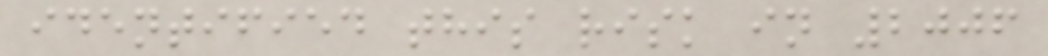identified this risk in 2006
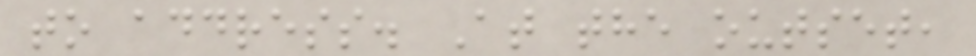to address. At the outset,
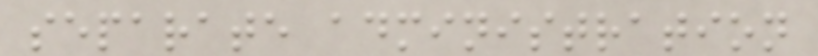separate administration
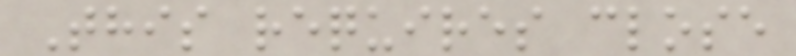This requires close
